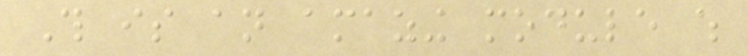This is an amazing module which
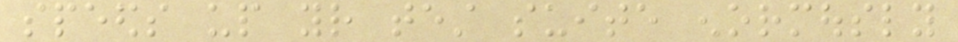speeds up your test suite enormously
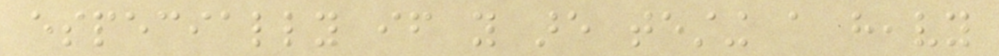especially if you are testing a heavy
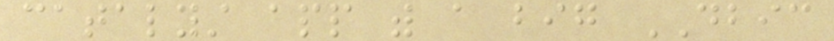catalyst app with a big DBIC
